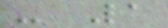- 1
